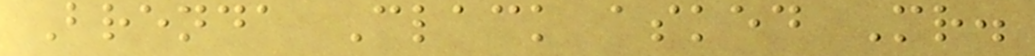Brenda Clack asked Mr.
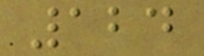124
